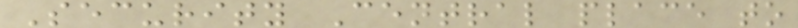Security Central place to
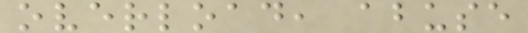overload, abuse
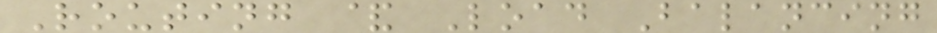Routing & Load Balancing
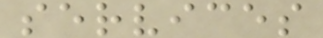services
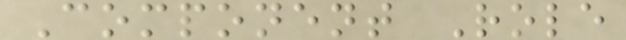Component Role
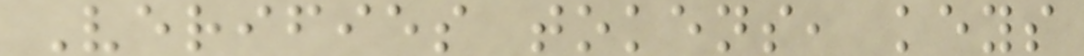Verifies tokens, keys
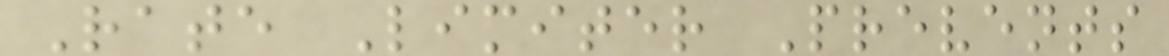Rate Limiter Prevents
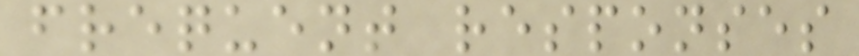frequent responses
